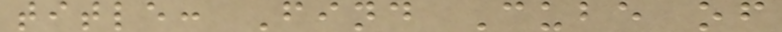title: Find Cube of
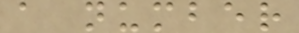a number
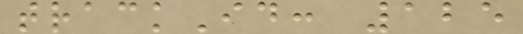trackId: 125
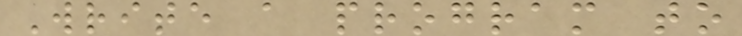Write a program to
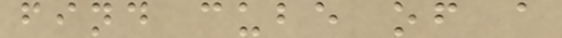find cube of a
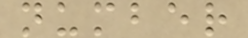number
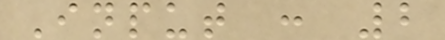Input : 2
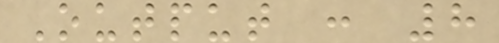Output : 8
